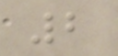2
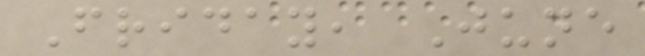Friday, June
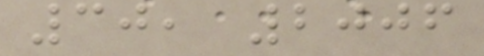30, 2006
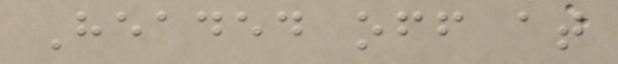Headed off at
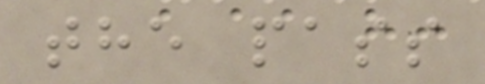the pass
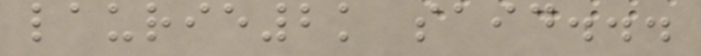laurie2k said...
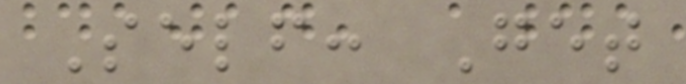Self: Get
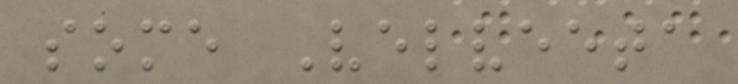some Velveeta
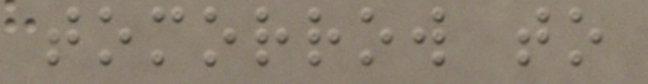tomorrow to
